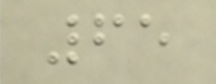65
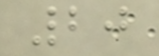20
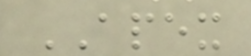APEX
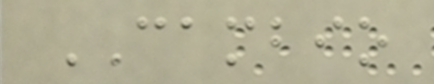CAMBIO
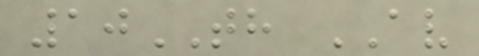10TH AV
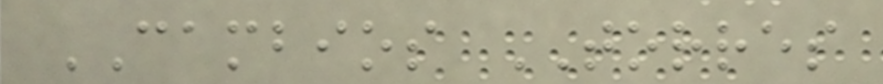CAMBIOS TORRES
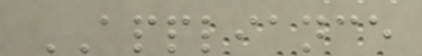APPLIANCE
